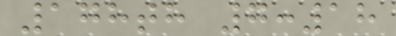178th 7:18
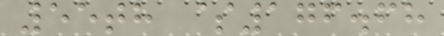55th $176.68
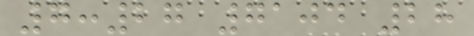7:27 7104 28
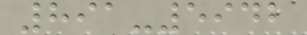891-5942
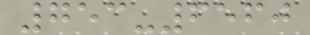753-6560
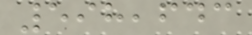598,643
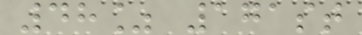48% 171st
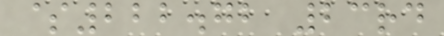$222.72 23rd
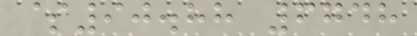$90.88 6748
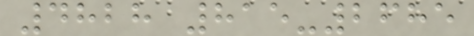4828 815-2685
